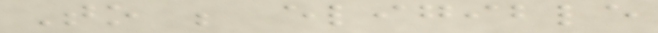To be eligible
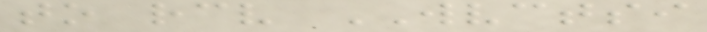to receive WVCTSI
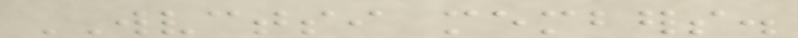WVCTSI members.
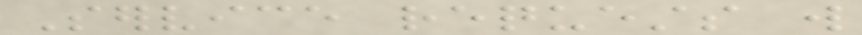Service requests will
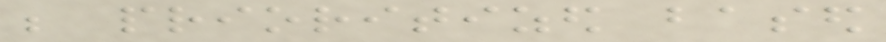be prioritized based
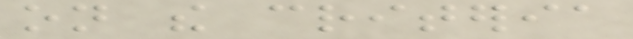on the criteria
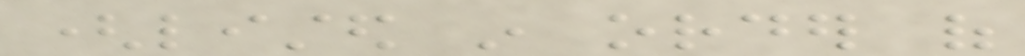(listed in order of
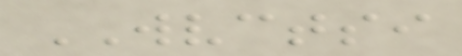WVCTSI
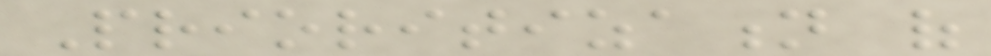Prioritization of
